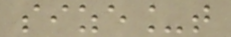size_t
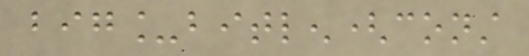big_bitlen(const
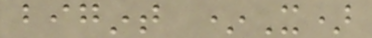bigint *X)
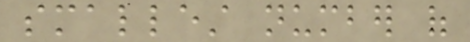smallest number of
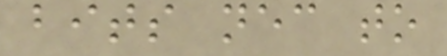bits necessary to
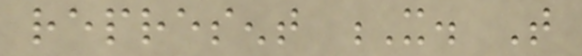represent X. That
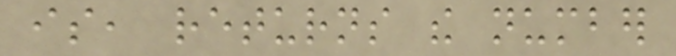is, returns the number
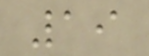19
